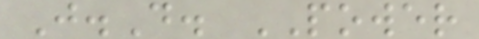J.D. POWER
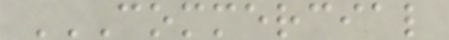COMMERCIAL
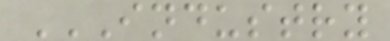INDUSTRY
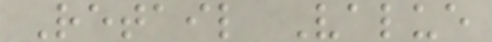Retail Value
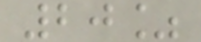20%
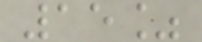15%
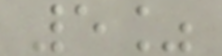5%
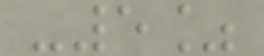-5%
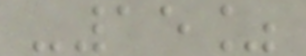-15%
